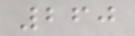260
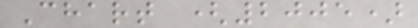Chart (2005)
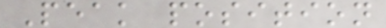Peak position
